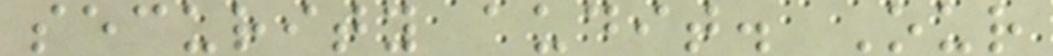security audit. Our
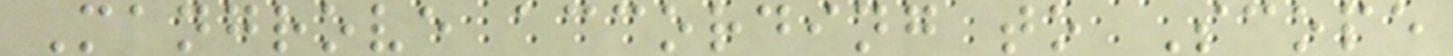Mangrove according to Scope
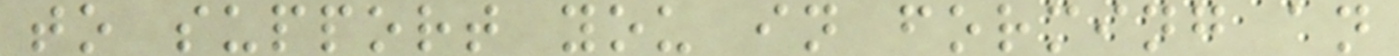to support you in forming an
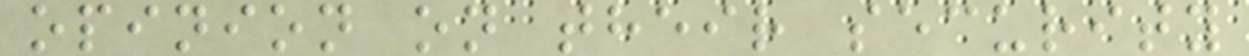opinion on their security
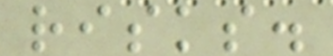risks.
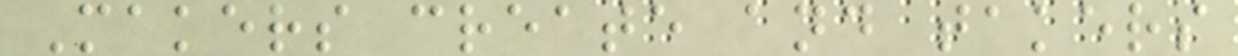Makers create and takers
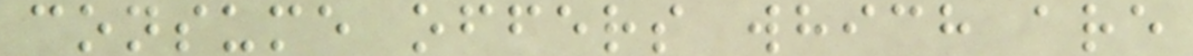consume offers which are
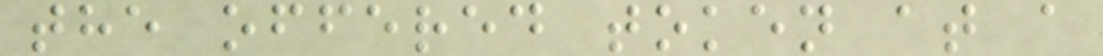the offered token at a
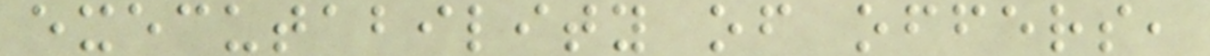executability of offers,
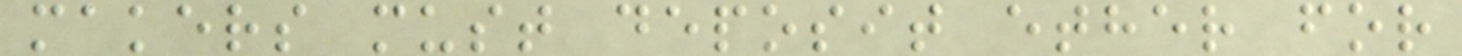makers must deposit ether for
